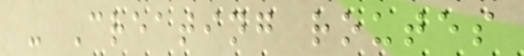- Creating routes
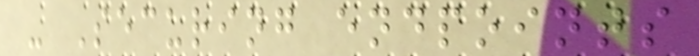- Securing endpoints
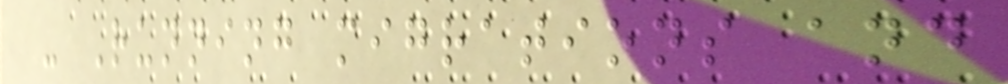- Running migrations and
